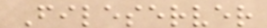Fileserver
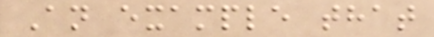An example that
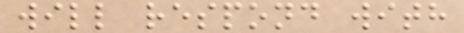will respond with
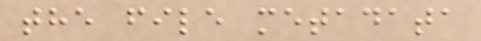the file metadata
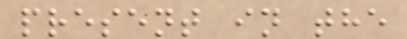present in the
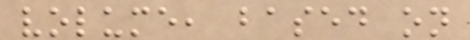volume, based on
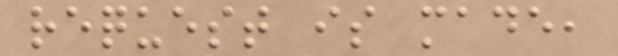request is made,
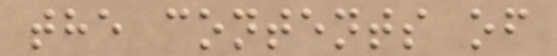the contents of
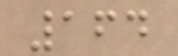164
